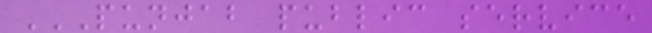PUNJAB PUBLIC SERVICE
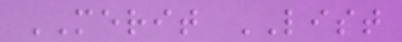MERIT LIST
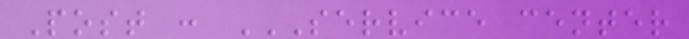Post : SERVICE CENTER
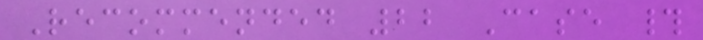Recommended 22 Case #
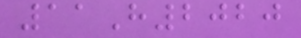11H2020
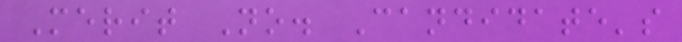Merit No. Candidate's
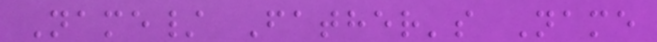Name/ Father's Name
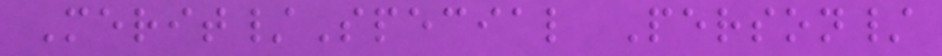Merit/Special Person/
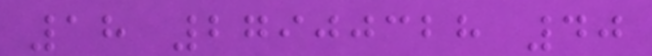18 27900328 40
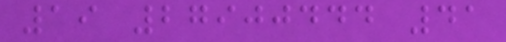19 27900444 41
